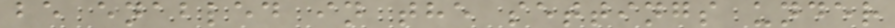be enabled in the settings under
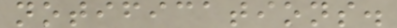notifications.
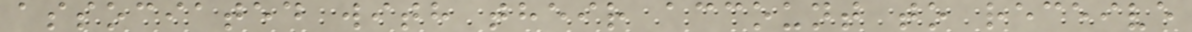associated with their account to receive
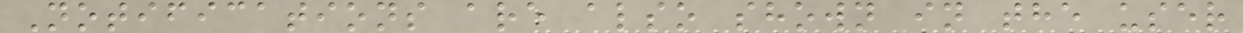Notifications are also shown in the user
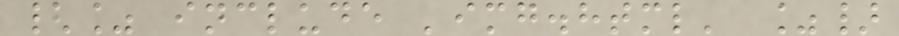{% include 'img.html' %}
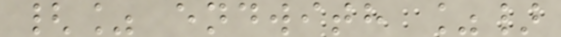{% endwith %}
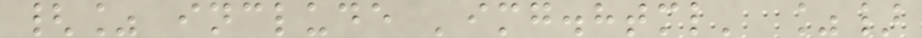{% include 'img.html' %}
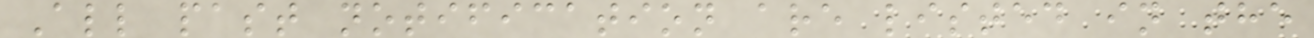All past notification are listed in the
